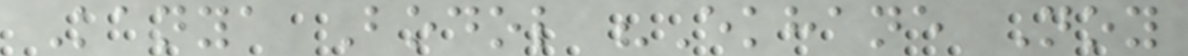Kanya Bodol "Ekhane Noy
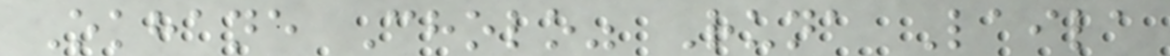Okhane Cholo" Runa Laila
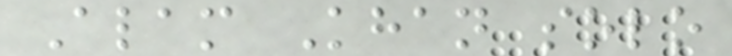Alam Khan solo
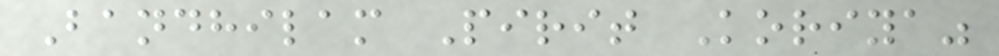Bandhilam Pirit Koriya"
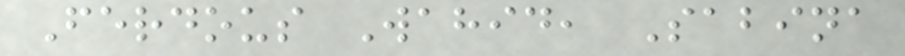Ferdous Wahid, Sabina
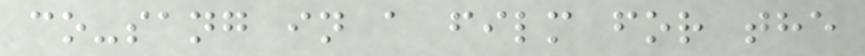co-sang in a film for the
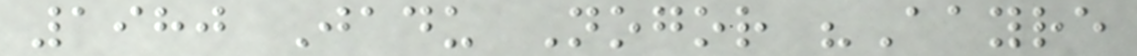1980 Jadu Nogor "Aayre
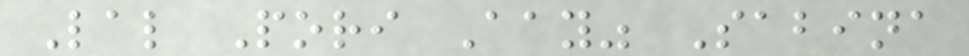Lal Pori Aay" Sabina
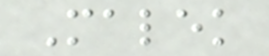Malek
